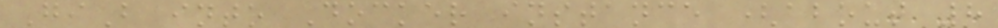GiB into Docker instance (about 8
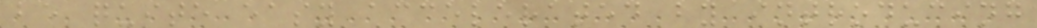be quite easy accelerated by introducing
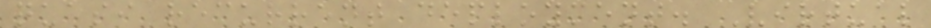quasi recurrent deployment. Virtual
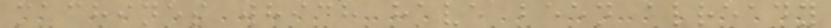machines which have been already
